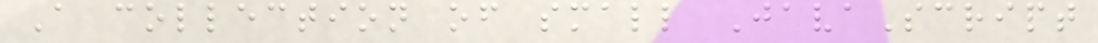A collection of small JavaScript
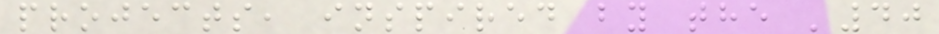projects, inspired by the '40
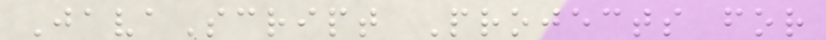JavaScript Projects for
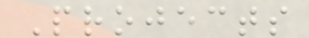Projects
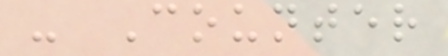- Counter
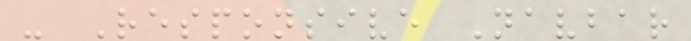- Responsive Navbar
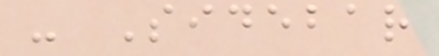- Sidebar
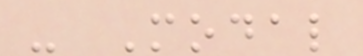- Modal
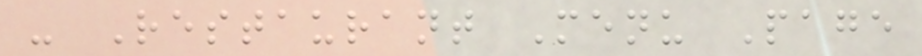- Restaurant Menu Page
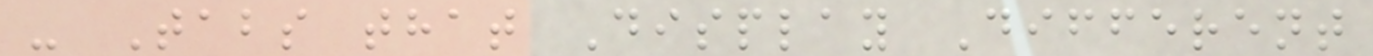- Tabs that Display Different
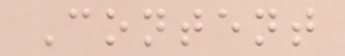Content
